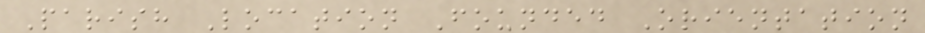Parish Location Founded Orientation
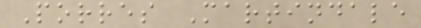Porres Martindale
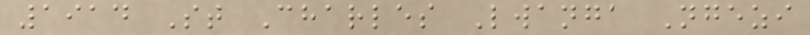1914 St Charles Lwanga Ngezi
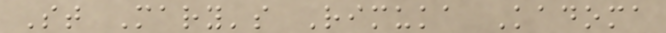St Mary's Rimuka Kadoma
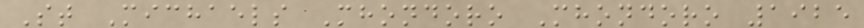St Michaels Mhondoro Mhondoro 1925
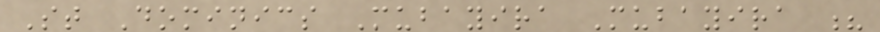St Dominics Mubayira Mubayira ?
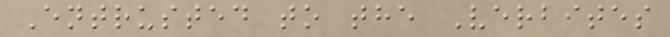Entrusted to the Verbites
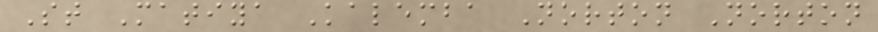St Matiya Kalemba Norton Norton
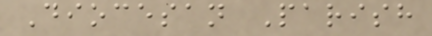Diocesan Parish
